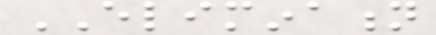ELIMINATION
